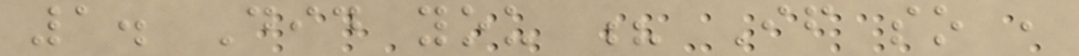1. Did you ? If so ,
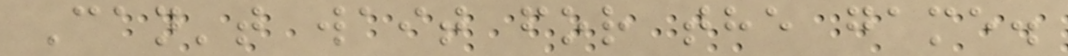Can't wait for the game.
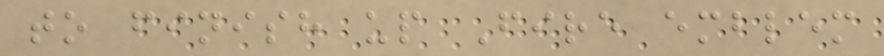to finish up Fire emblem
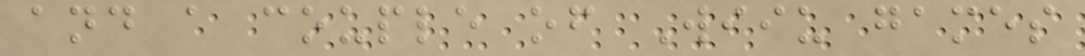and a couple of Wiiu games
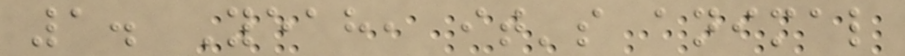1. Yeah, it's animal
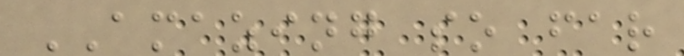AMAZING so far
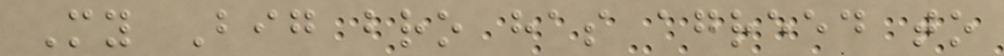My Big bro has agreed to
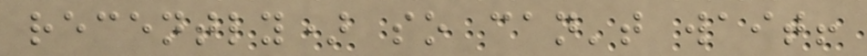recently) so can't wait!
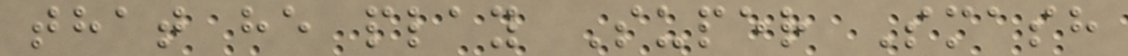that he play Super Smash
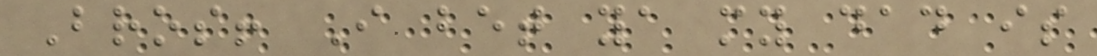Bros! I bet ya my dad is
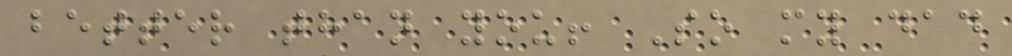better than you! So my dad
